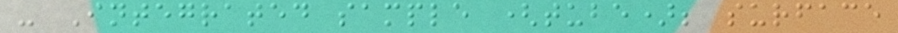- Integrated sample (tube); surface
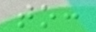to:
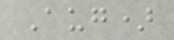Aug)
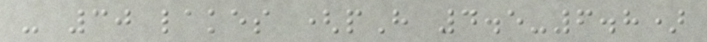- 30 lakes (pH 4.5-6.8)
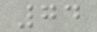74
